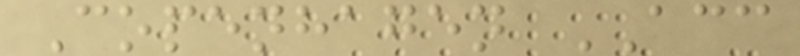Copenhagen ACC
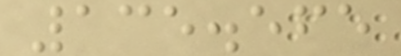135.565
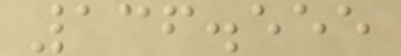136.555
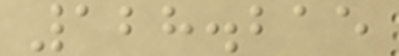128.215
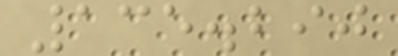135.290
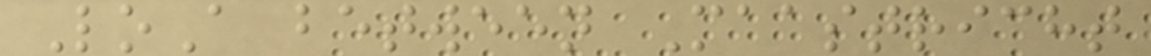LoA between Maastricht
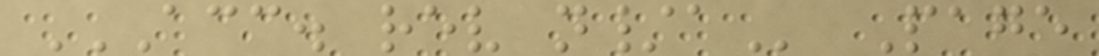ACC. REV N/A Page
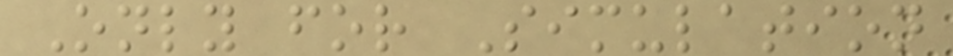Only for Simulation
